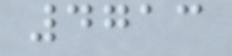4713
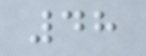48
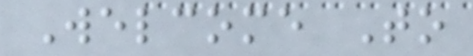Welcome To
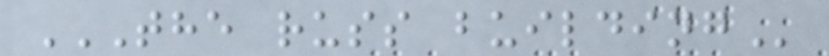THE RUSS BUILDING
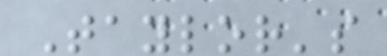Taylor's
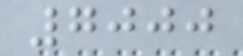7000
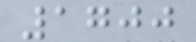1700
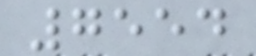7554
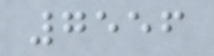7556
